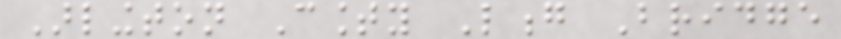Arlington County Long Bridge
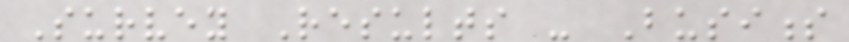Survey Results - Business
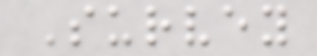Survey
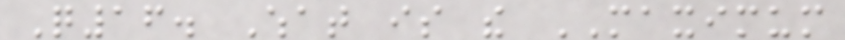Q16. What is the MAXIMUM
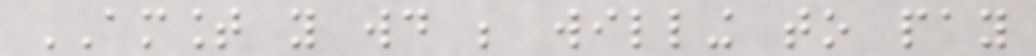AMOUNT you would be willing to pay
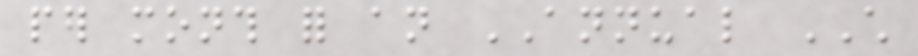per month for an ANNUAL CHILD
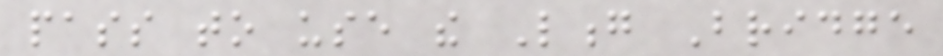pass to use the Long Bridge
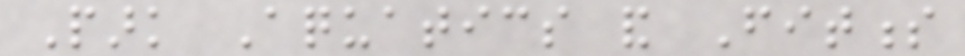Park Aquatics and Fitness
